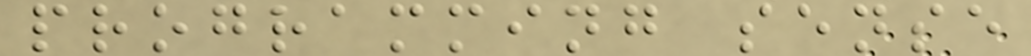programming sense
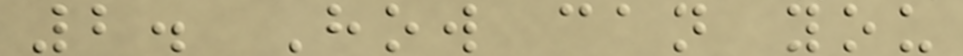2. How can you
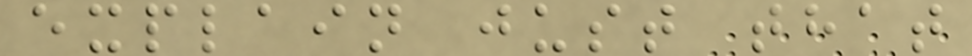explain just that
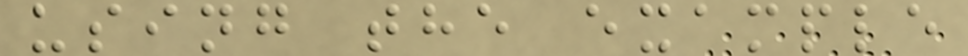using the example
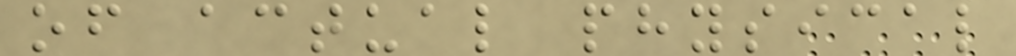of actual physical
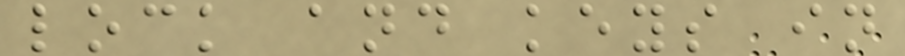lock and keys in
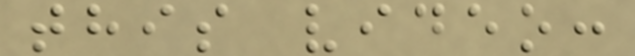this video:
